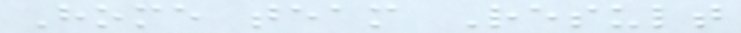Home team Result
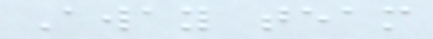Away team
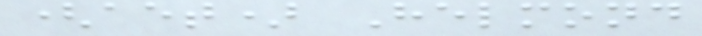(aet) Helmond
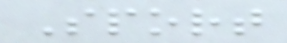Sport
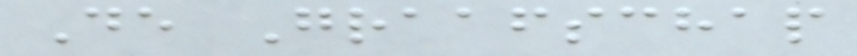De Graafschap
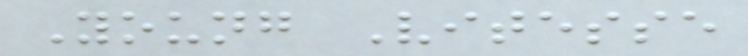Young Vitesse
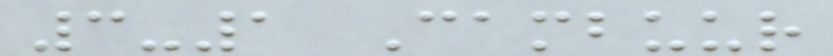3-1 Cambuur
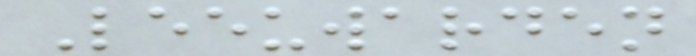Leeuwarden
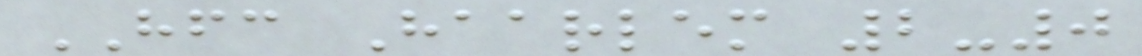HFC Haarlem 2-0
